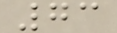73
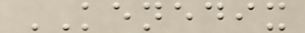KENEDIX
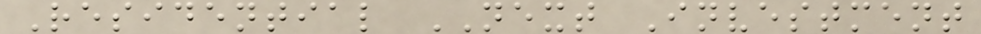Residential NEXT Investment
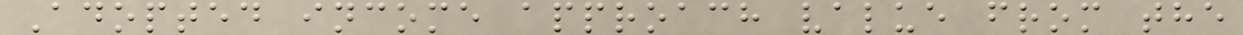Adopted income approach value from the
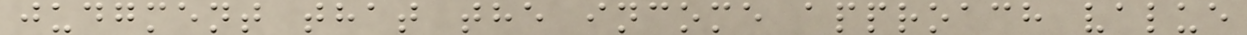judgment that the income approach value
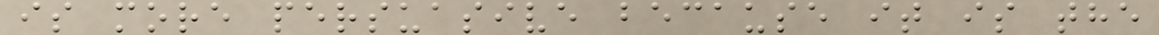is more persuasive because it is the
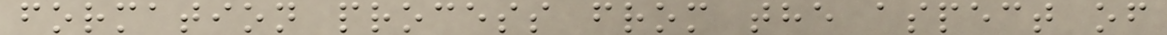formation process from the aspect of
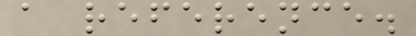a reference.
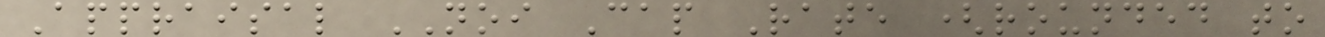Appraisal NOI Cap Rate (rounded to
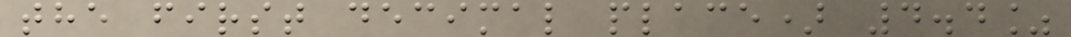the first decimal place) 4.4%
